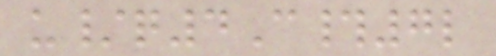u/q4C#7l
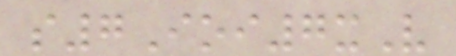s7Ioi7xV
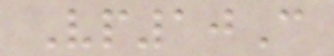Vp10C
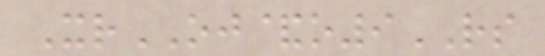XrOJ&o9RS
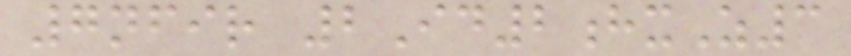7nfir 2Id2hxZ3
